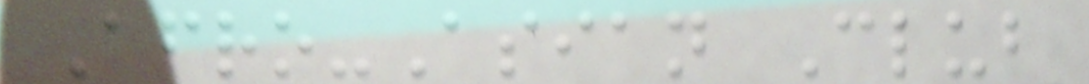Afro-Asian Club
